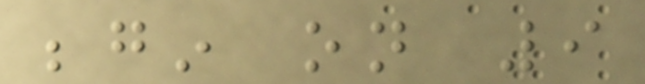begin on 9
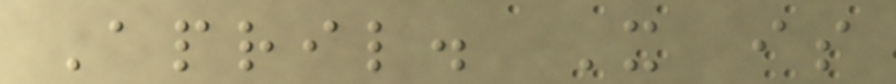April. It is
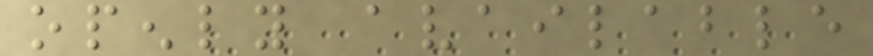openly available
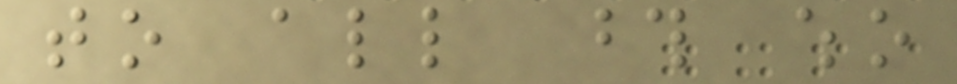to all those who
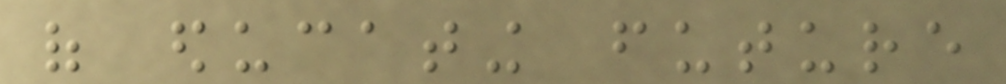of educating future
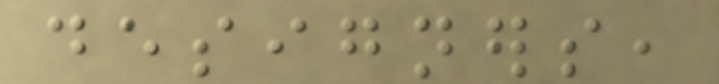designers,
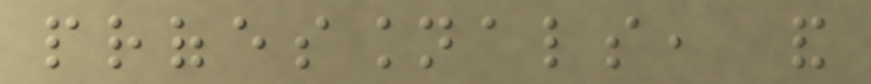professionals, and
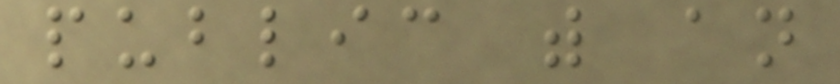public with an
